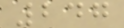247
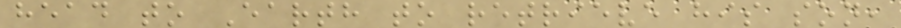head to Earth to retrieve his son,
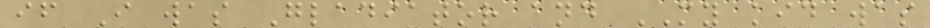if I was Gladiator and MY kid was
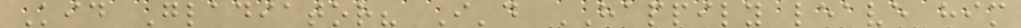Kid Gladiator? I'd HAPPILY leave him
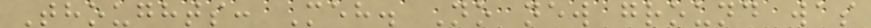Thoughts: Meh. No new ground was
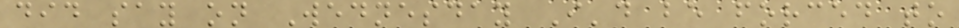did say on Wednesday I'd be forced to
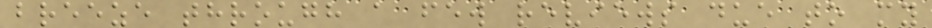breeze through a few reviews due to my
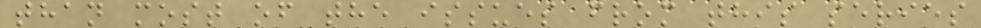than most of the issues from this series
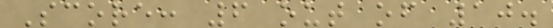Score: 6 out of 10.
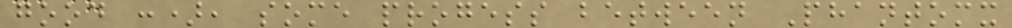good :), some progess between Phantomx
